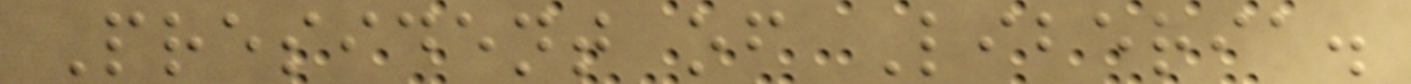President of Liberia.
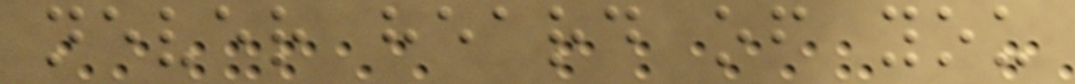never heard of you
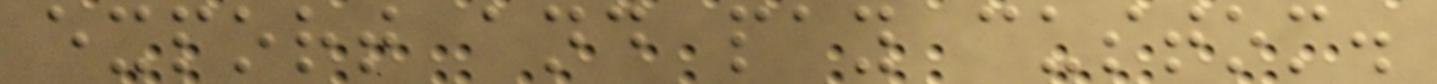export and pay custom.
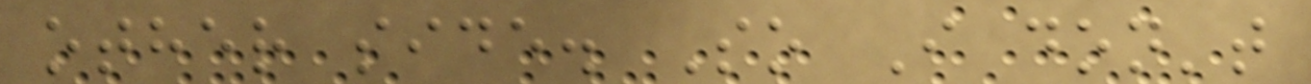other side. So I don't
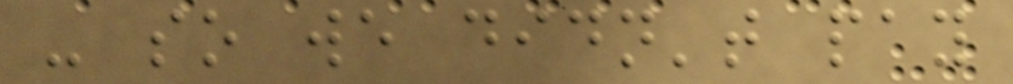- so we didn't pay
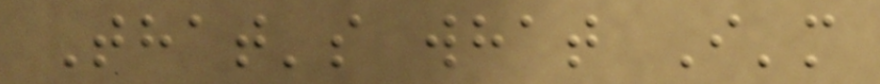That's what I'm
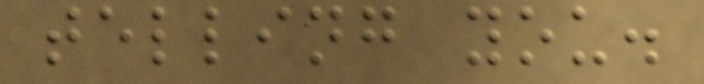telling you.
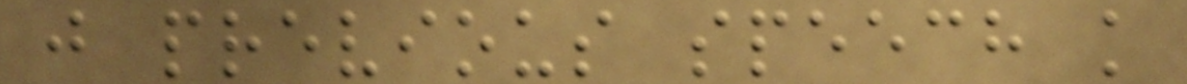j previous speech k
